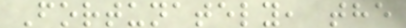Fortunately, the
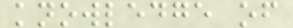knowledge of
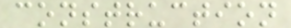construction
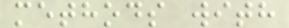methods with
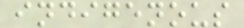indigenous
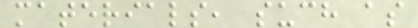materials, such as
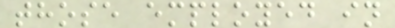those employed in
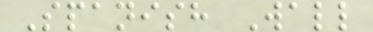Spanish Wall
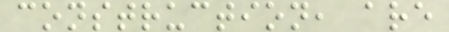construction, are
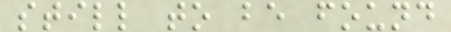still to be found
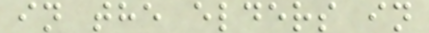in the elders in
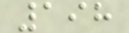198
